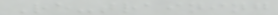Re-training
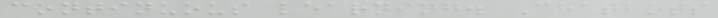continuous learning. Chatbots
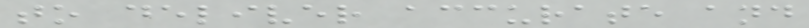to deliver accurate and
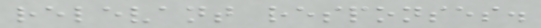relevant responses.
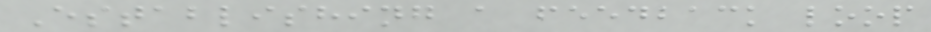Establishing a feedback loop
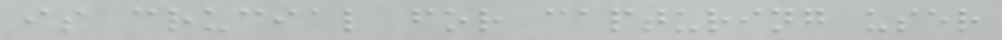is crucial for capturing user
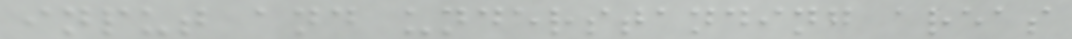input and understanding areas
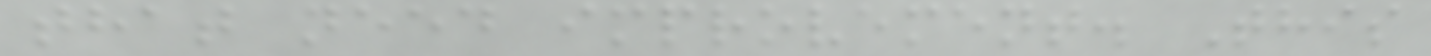that need improvement. This
